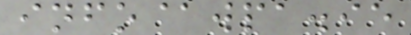info@wpa.ie
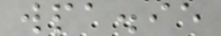wpa.ie
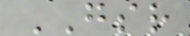GSR
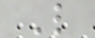L
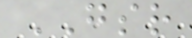GSR
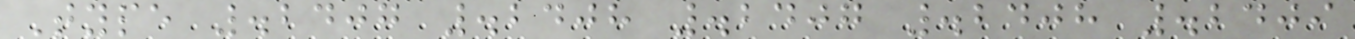Type .2407 .2408 .2407 .2408 .2409
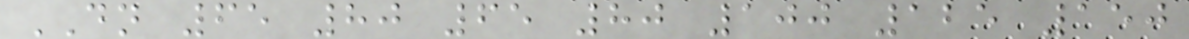DN 65 80 65 80 100 125 150
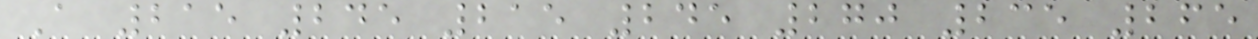A 215 245 215 245 270 235 265
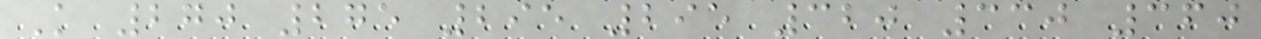K 270 275 295 295 320 330 360
